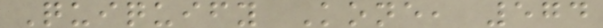Quiquify Kone, 574
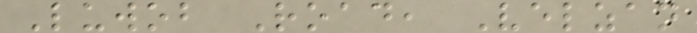Luwob Road, Velzan
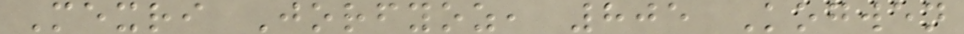Mexri Jorfyoz, 805 Kogwen
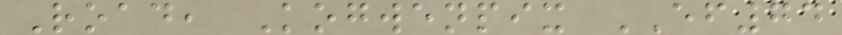Road, Kogwenpix EF74
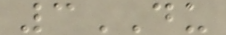3DU
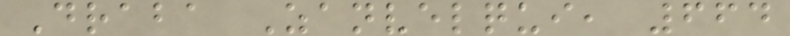Draba Zanvelqui, 664
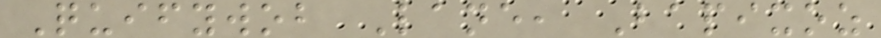Quifywob Lane, Bapixoz
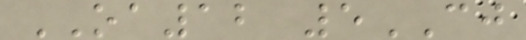OA12 5CJ
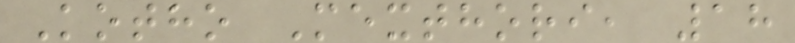Kotho Mexthori, 18
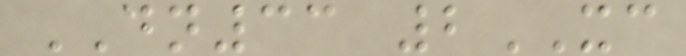DN33 2XC
